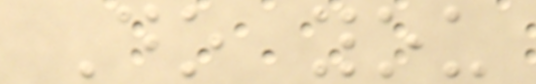Do you
